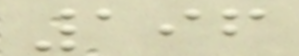196
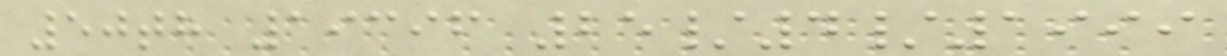50th 19396 25/4/1999
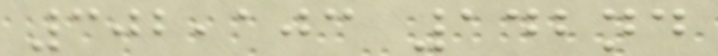302,103 142nd
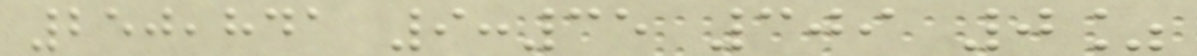250,841 9:35 309 0%
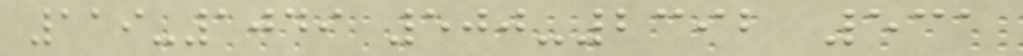119-1049 500-2392 531
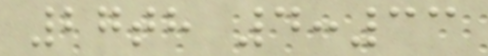27th 4:33
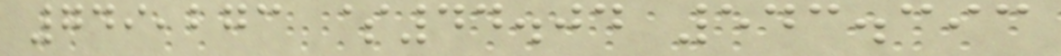749,273 $44.04 543.393
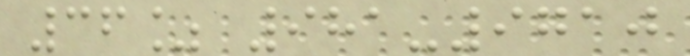36% 981-9710
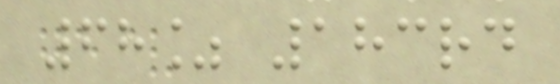68% 183rd
